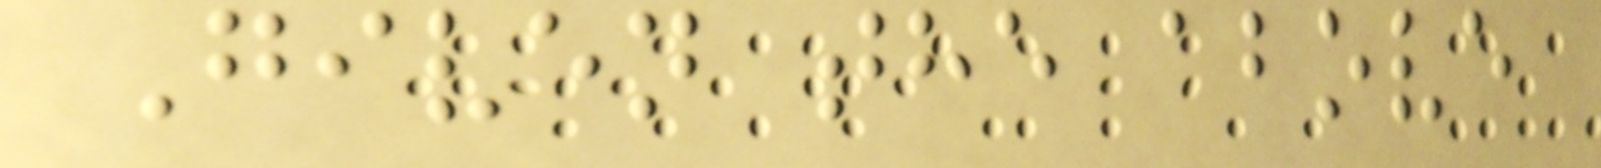Given the above
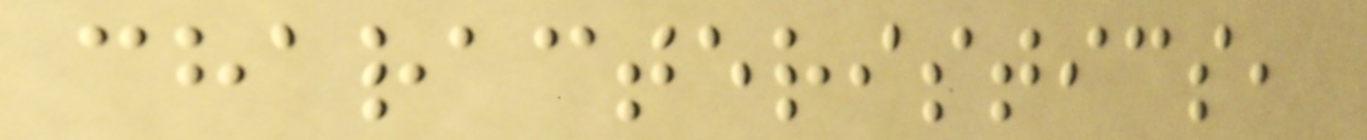characteristics,
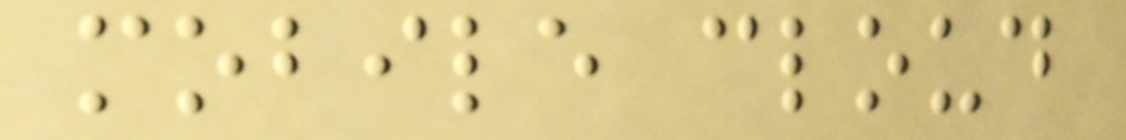mobile cloud
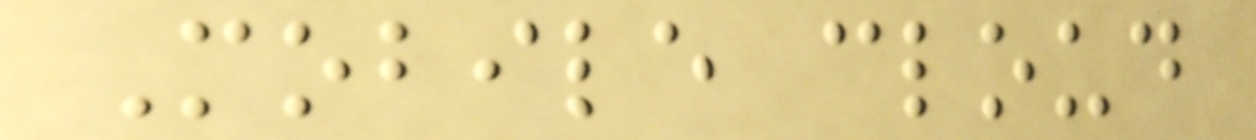Mobile cloud
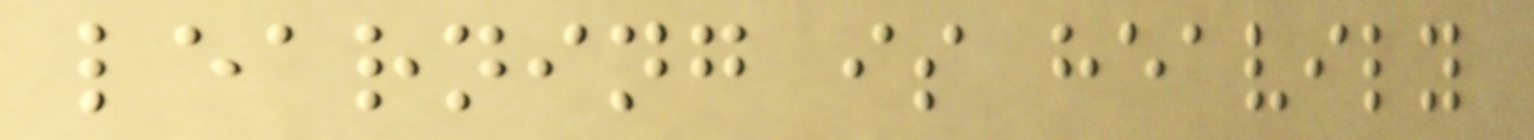learning is heavily
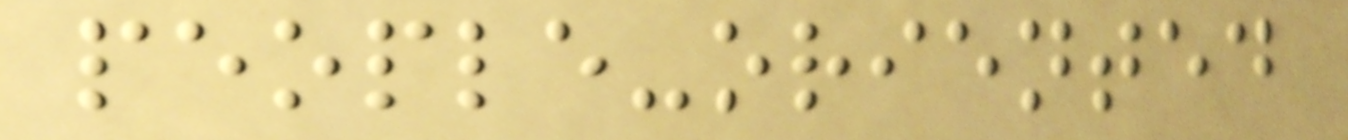people-oriented
